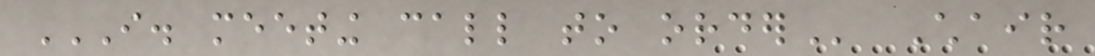I. MEETING CALL TO ORDER Chair
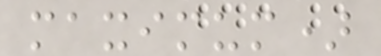maximum)
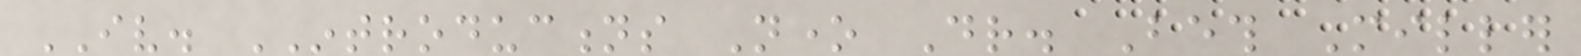IV. INTRODUCTIONS None Dr. Beth Miller
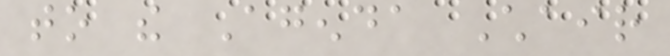to the Agenda Chair
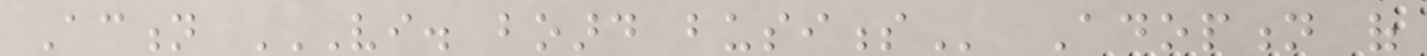Action VI. BOARD BUSINESS Adoption of
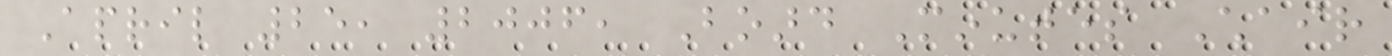April 25, 2006, Board Minutes Chair
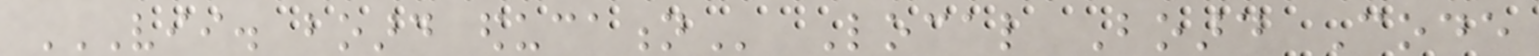VII. BOARD EDUCATION Local Board Code
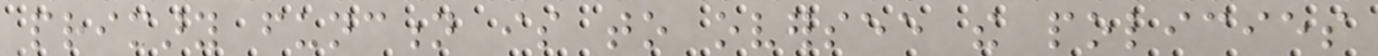primary function is to oversee the policies
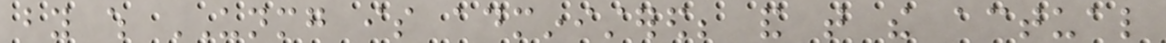by which UNMG is administered; and that the actual
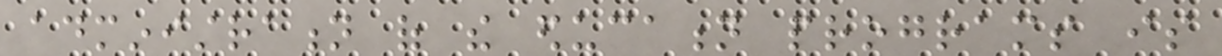administration of the education programs is
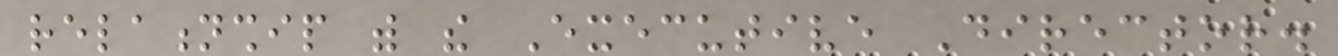relationship with the Executive Director.
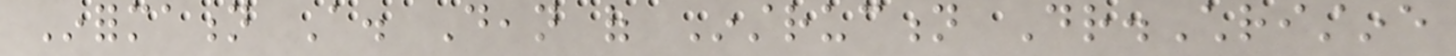Information A. Dean of Instruction Dr.Christine
